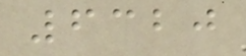6320
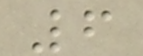6
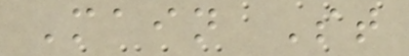Main St
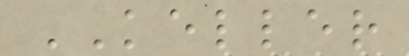KELLER
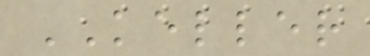KELLER
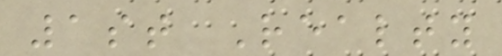1st Realty
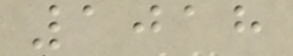1018
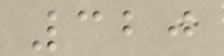320
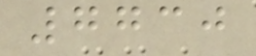7730
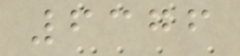6376
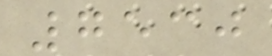7530
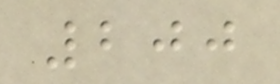200
